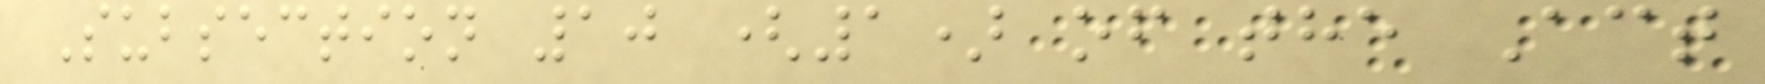Subsection 10 (1) of the Act
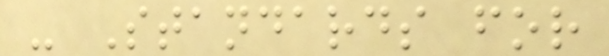- Standards for
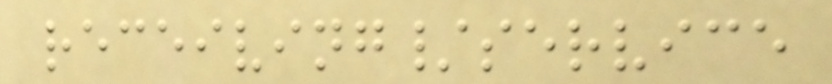receiving/service
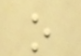o
